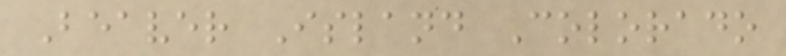Beaver Island Colorado
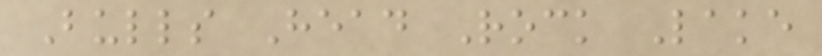Bulls Head Rock Lake
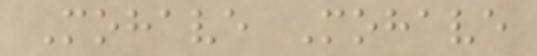Mohave Mohave
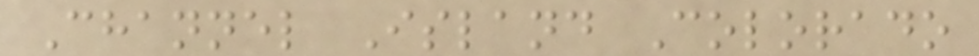Channel Island Colorado
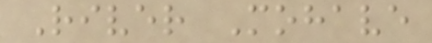River Mohave
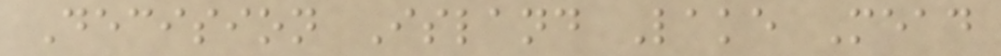Decision Island Lake Mead
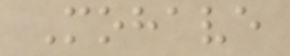Mohave
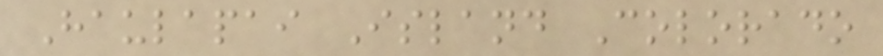Haulapai Island Colorado
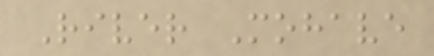River Mohave
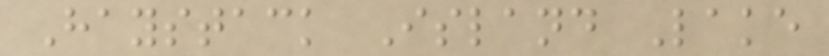Haystack Island Lake
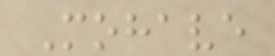Mohave
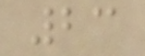23
